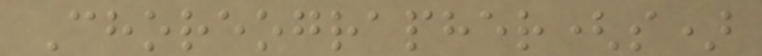Choreographer(s)
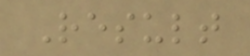Result
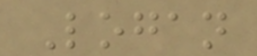Logan
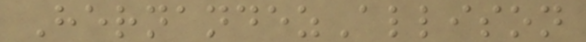HernandezAllison
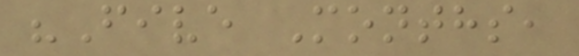"Five Months,
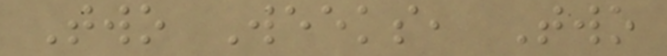Two Weeks, Two
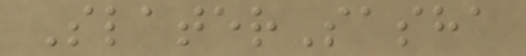SlaterSasha
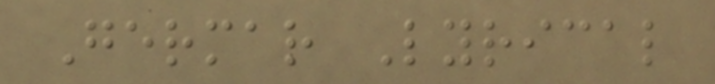Germar Lyrical
